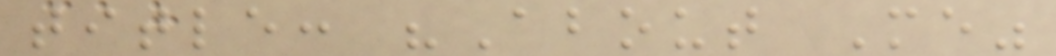title: "About Me"
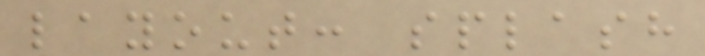layout: splash
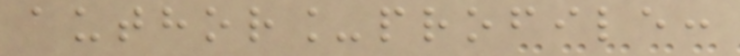author_profile:
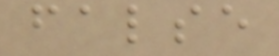false
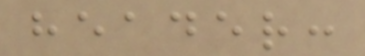header:
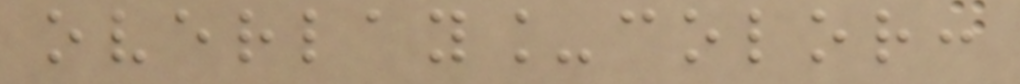overlay_color:
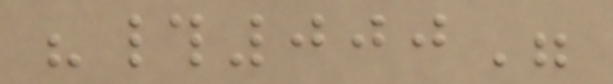"#000"
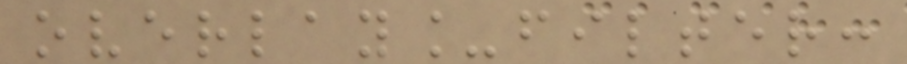overlay_filter:
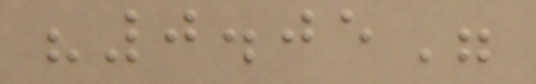"0.05"
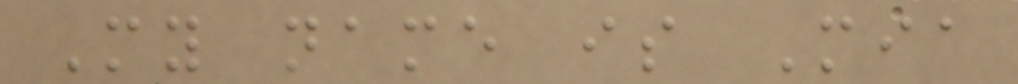My name is Mia
